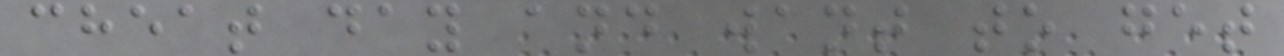cheat day and want to get
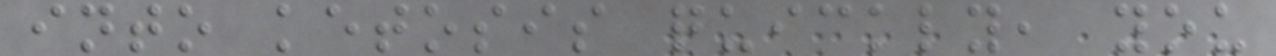into ketosis quickly, you
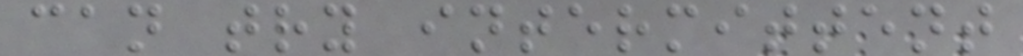can try intermittent
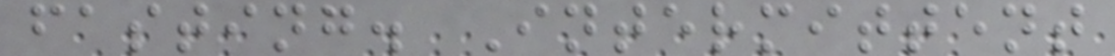fasting. Intermittent
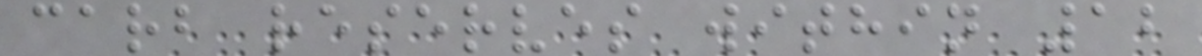carb reserves within 12
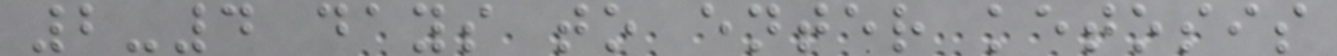2-4 days to enter ketosis
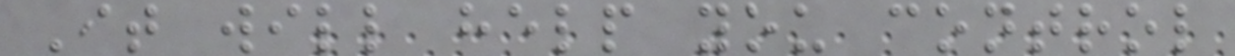It will help you control
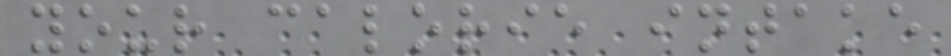your calorie intake
